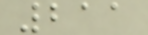211
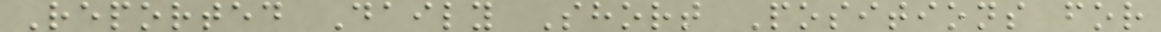Reported Daily Short Positions for
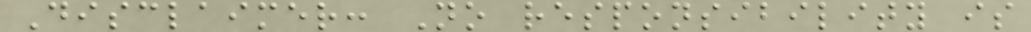Disclaimer: No responsibility is
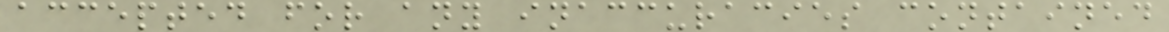accepted for any inaccuracies contained
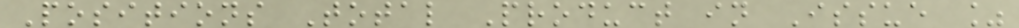Positions Total Product in Issue %
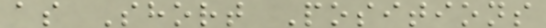as Short Positions
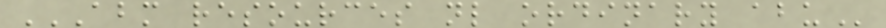ABM RESOURCES NL ORDINARY ABU
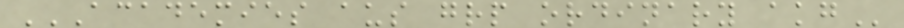ACADEMIES AUS GRP ORDINARY AKG
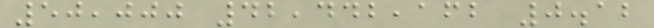50,000 42,442,162 0.12
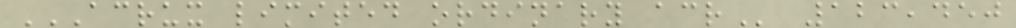ACRUX LIMITED ORDINARY ACR 123,450
